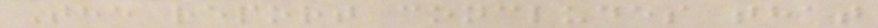The report concludes that
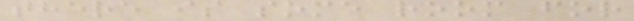there is some room for
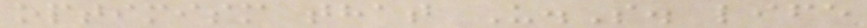optimism that U.S. life
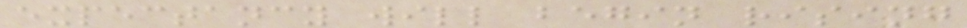expectancy will begin rising
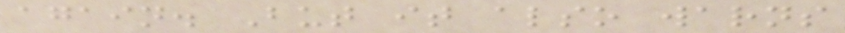again. But it also warns
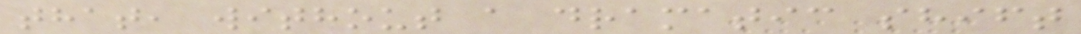that, without a dramatic shift
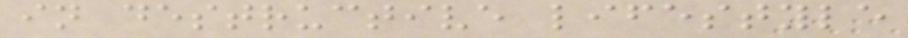in destructive lifestyle
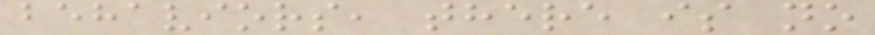behaviors, there is no
